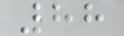88
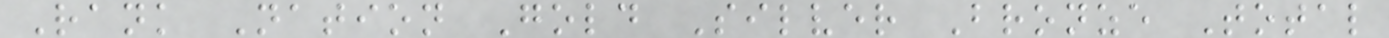Rank Nation Gold Silver Bronze Total
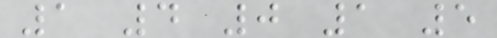1 4 0 1 5
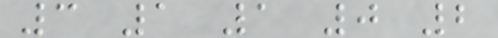3 1 1 0 2
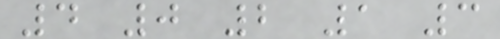4 0 2 1 3
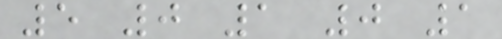5 0 1 0 1
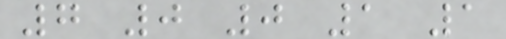7 0 0 1 1
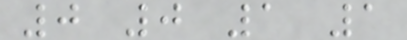0 0 1 1
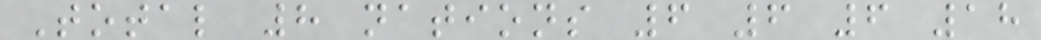Total 8 nations 6 6 6 18
